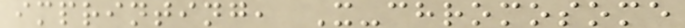imprinting, X-chromosome
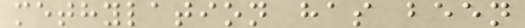methylation has been
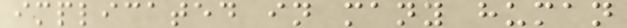implicated in many human
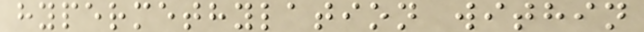hypermethylation within
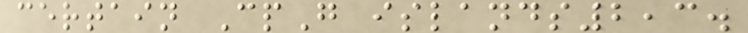certain CpG islands2,3.
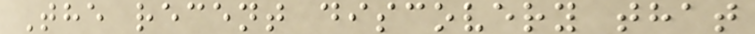The recent discovery that
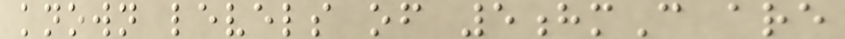known levels of 5hmC are
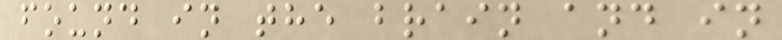found in the brain and in
